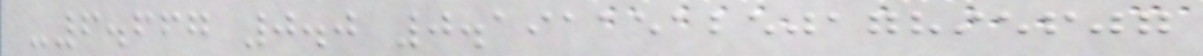-6.667 0.0 0.19115125017895607
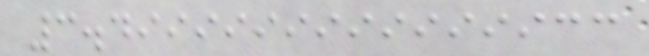3.4999999999999933
